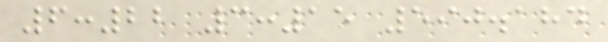6:22 3:15 590.184
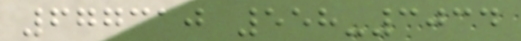677310 558-3034
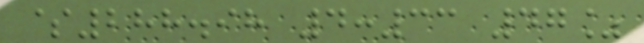$288.98 4:33 47%
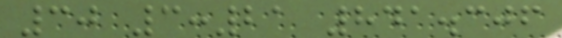30 3:21 841.306
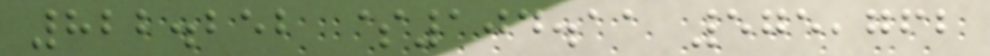822.252 $104.11 575,762
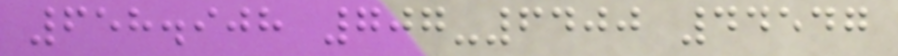658.908 707-6400 44547
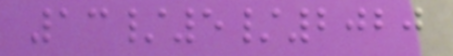13/5/2020
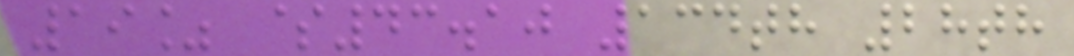19% $43.10 134th 28th
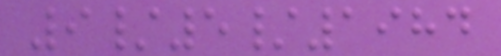9/5/1984
